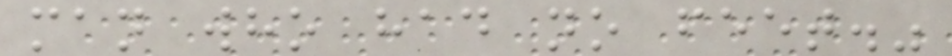man who had no feet."
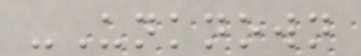-Unknown
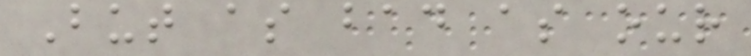But as bad as our
